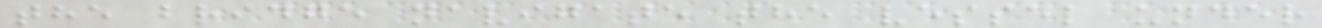the bridge navigate the vessel under
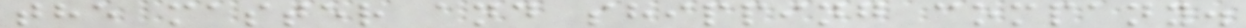the master and shipping company.
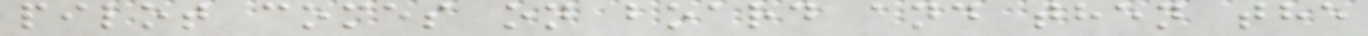pilot comes on board and then the
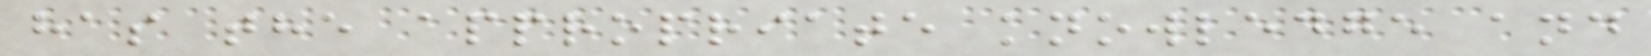has the appropriate knowledge and
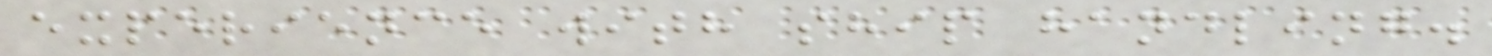experience with ship handling.
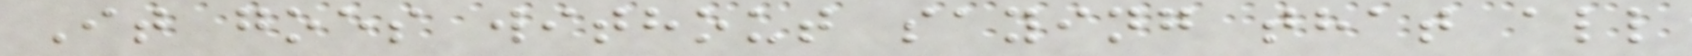It goes without saying that all
